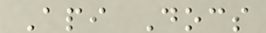Api Docs
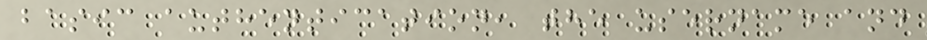basic authentication, the username and
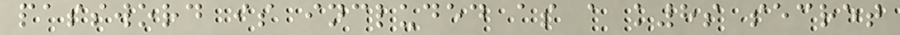password is included as a k8s secret
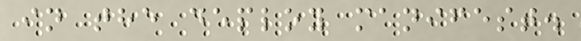in the deploy manifest.
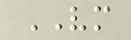VM
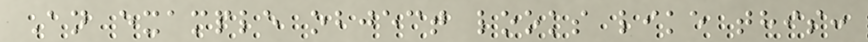An example object looks like this:
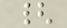{
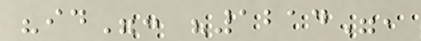"id": "1214",
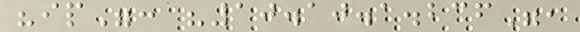"ip": "10.10.1.236",
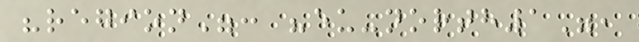"region": "eu-north1",
